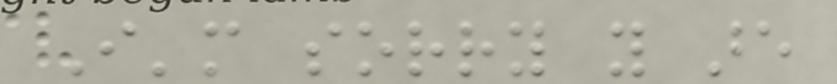I'm sorry you are
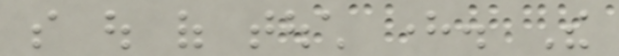so out of touch here. The
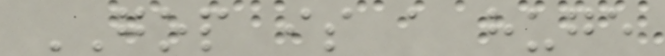GOP is a huge
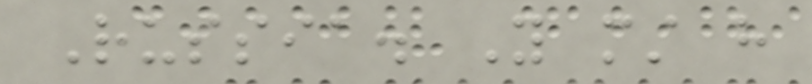Russia. You must have
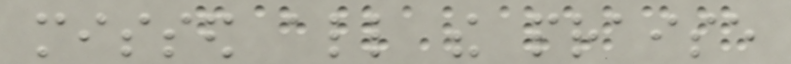missed all the praise
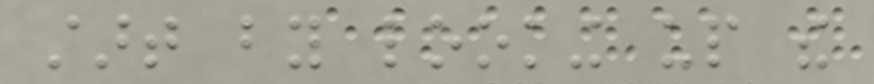start by looking up the
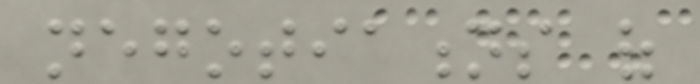negotiations of
